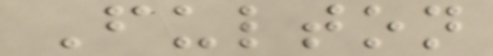Fulton
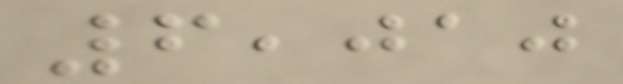6,010
